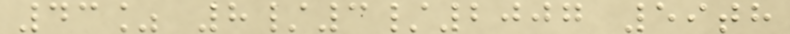43% 8/3/2007 59th
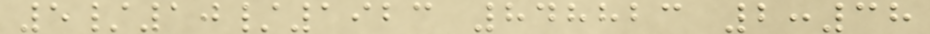5/10/1923 848823 2:38
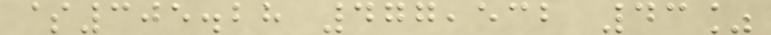$305.28 477,532 43%
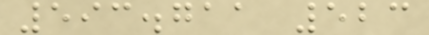593.711 523
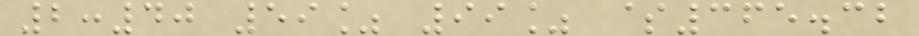2:40 59% 99% $365.32
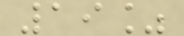19%
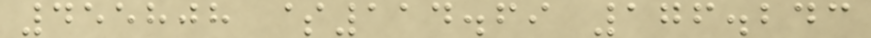455808 $114.69 176.243
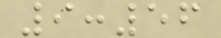9:56
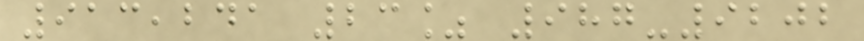913,241 23% 987-9202
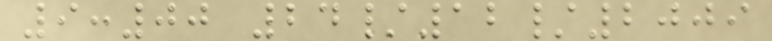9:00 24/12/2009
